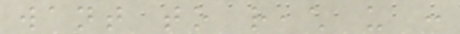want to reach us :
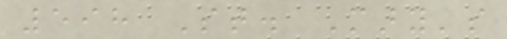598 St. Mary's
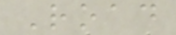Road
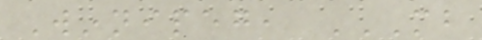Winnipeg, MB
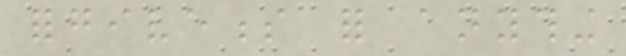forgiveness for anything
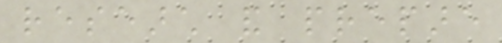research and prepare
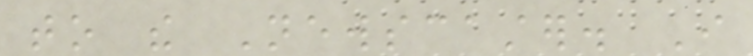to the Newscaster. I
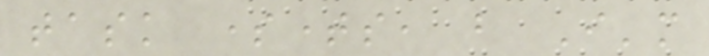task sometimes, but I'm
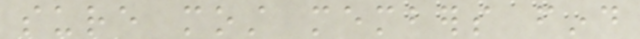sure most members find
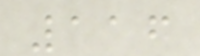116
